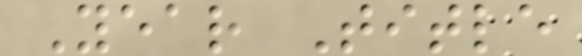Year Title
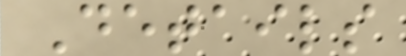Details
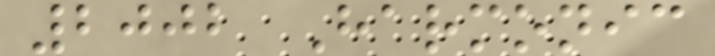2002 Harmonic
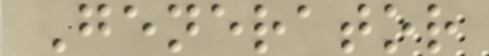Generator
